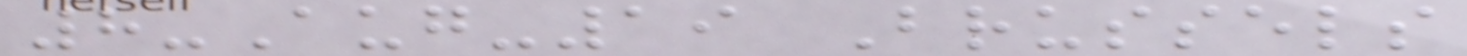8-Aug-19 Brussels
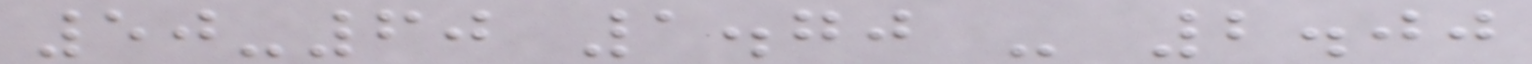50-60 1.70 - 2.00
